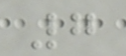7
